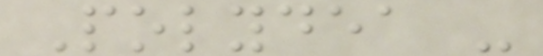Polydea -
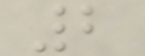2
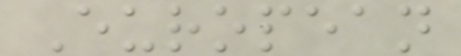European
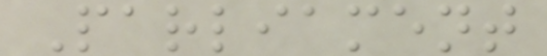Parliament
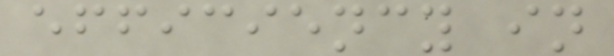efficiency in
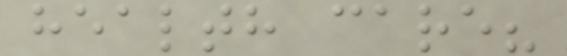health care?
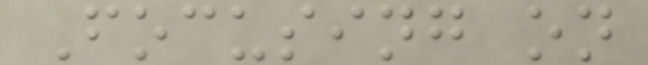Focusing on
